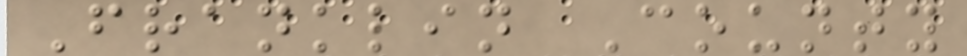Franklin County
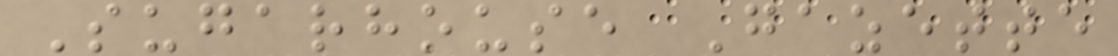Sugarhouse Gazette
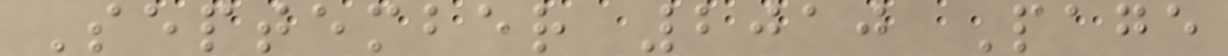September 2010 Page
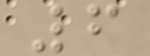6
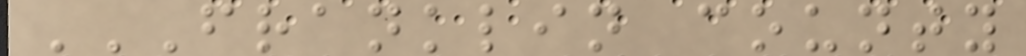FRANKLIN COUNTY
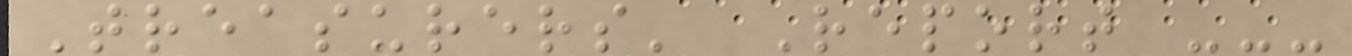Treasurers' Report ---
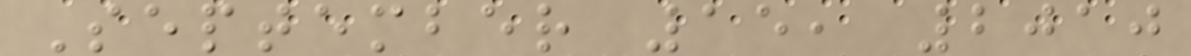September 15, 2010
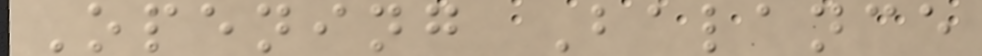Opening Balance
